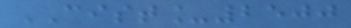CIST_2500
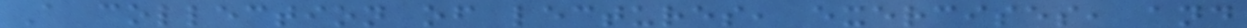A collection of lectures, exercises, and
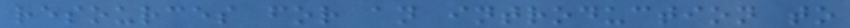resources for an introduction to
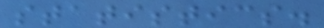statistics.
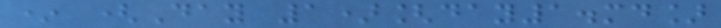* (Day 1)[day1.md]
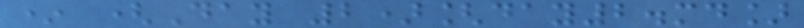* (Day 2)[day2.md]
